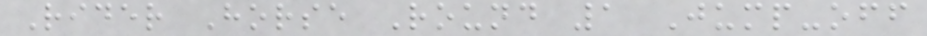Rider Horse Round 1 Jump-off
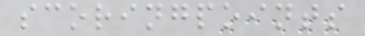scoringpoints
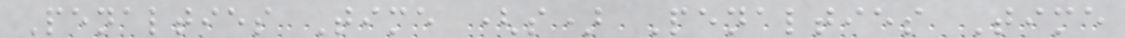Penalties Time (s) Penalties Time
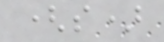(s)
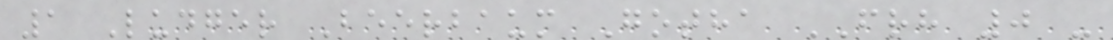1 Ludger Beerbaum Gotha FRH 0 -
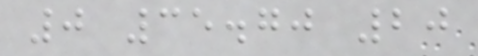0 35.70 20
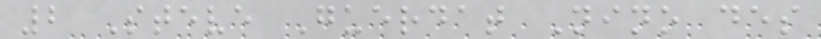2 Steve Guerdat Nino des
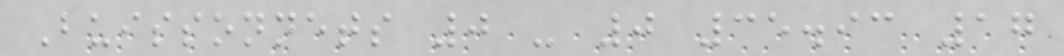Buissonnets 0 - 0 35.93 17
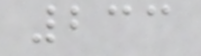233
